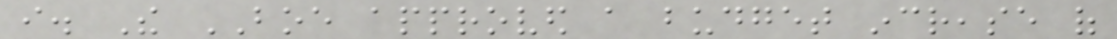i. The BOE approved a budget increase of
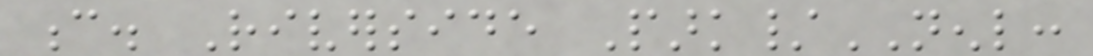c. Riverside Park/NENL:
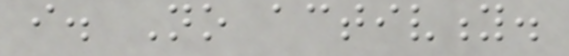i. No activity.
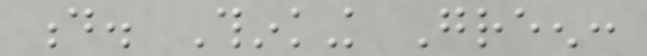d. Thinking Green:
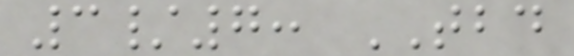3/7: TBD
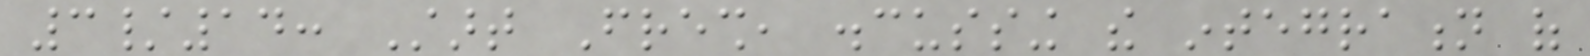3/14: Start Fresh, discussing the integration of
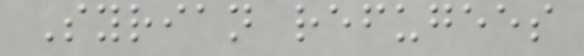Syrian refugees
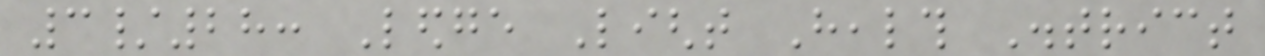3/28: Ledge Light Health District
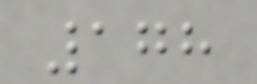178
